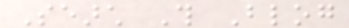Search This Blog
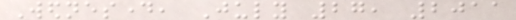Wednesday, July 27, 2011
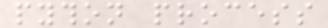python process
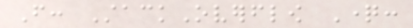From: StackOverflow Question:
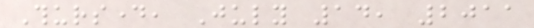Thursday, July 14, 2011
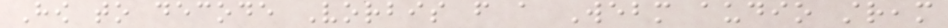How to decode Vorbis from a Webm audio stream
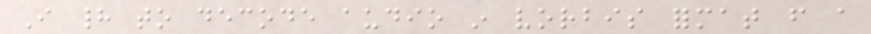I had to decode audio in vorbis format from a
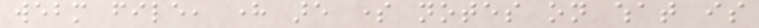webm file, here are some notes on what is
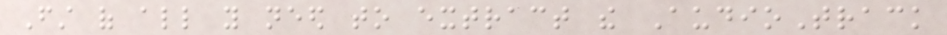First of all you need to extract the AudioTrack
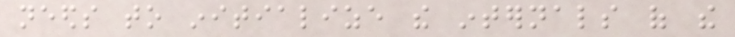needs to initialize the internals of the
